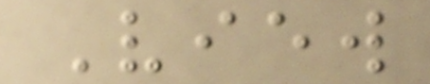View
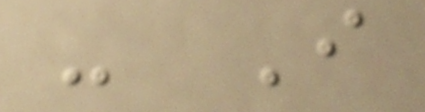- I
